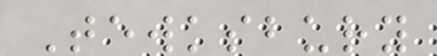Tewksbury
